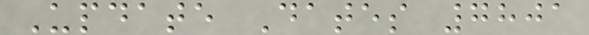Update Dates 7801
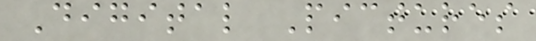Digital Pictures
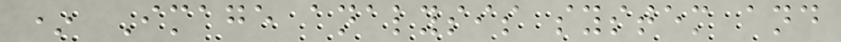* Image analysis system and
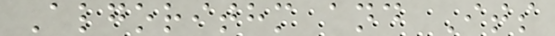Algorithm and Its
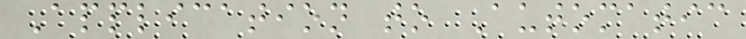Application to Automatic
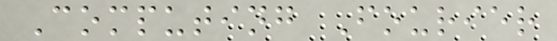Computing Fourier
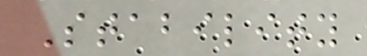Stability
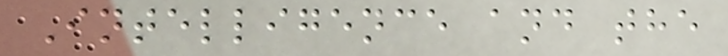Intelligence and the
